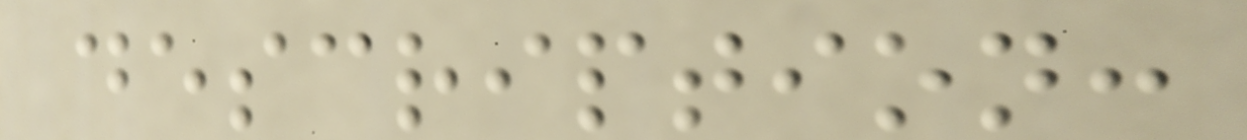description:
